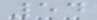54
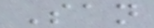San
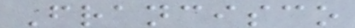Francisco
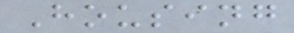Housing
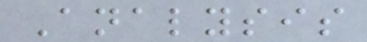Analysis
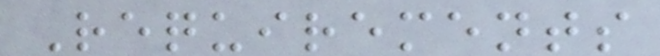Requirements
